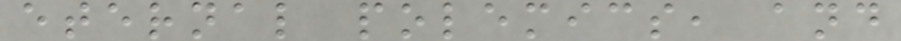eternal polemics, and
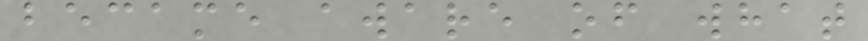became aware of what
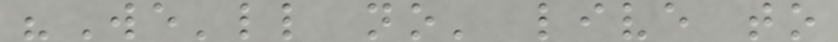"We'll no' live to
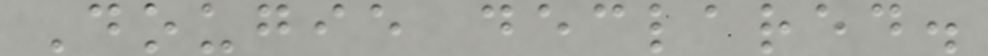Dougie declared.
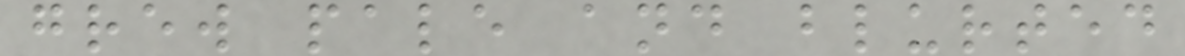grew pale and blurted
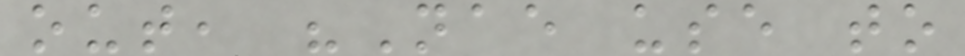out, "Nae use to
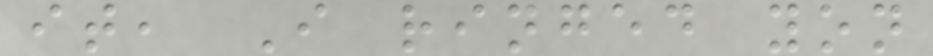it, I ringed yon
